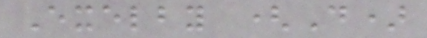Exelby (D)
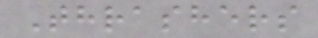Thrashers
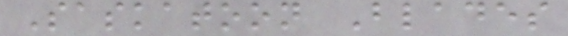Saskatoon Blades
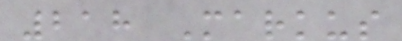218 Markus
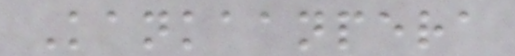Kankaanpera
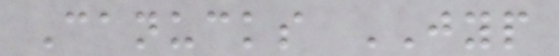Canucks JYP
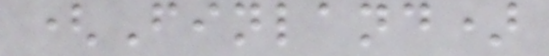(Finland)
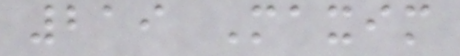219 Maxim
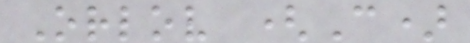Orlov (C)
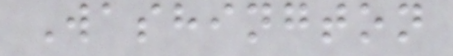Washington
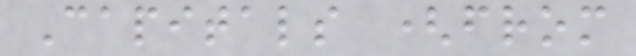Capitals (from
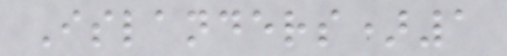Islanders)1
